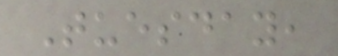Tuesday,
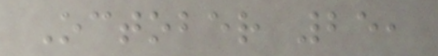October 25,
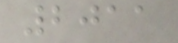2011
